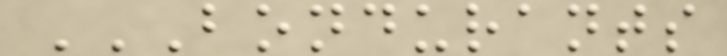BONDURANTS
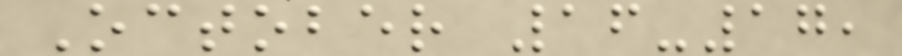October 16-17,
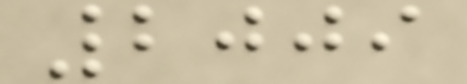2009
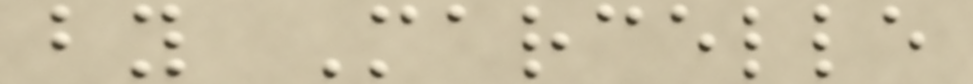by Marcelle
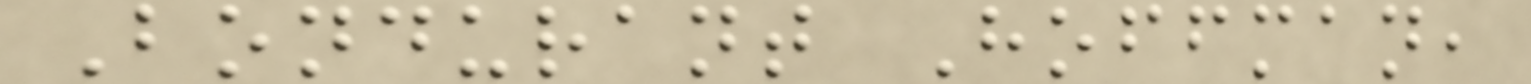Bondurant Hoffman,
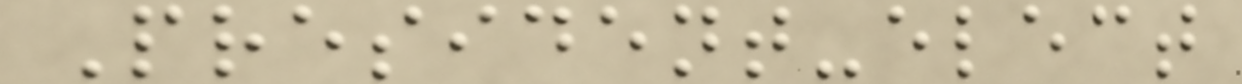President-elect
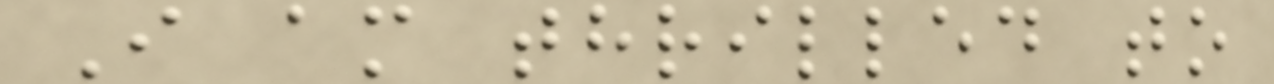I am thrilled to
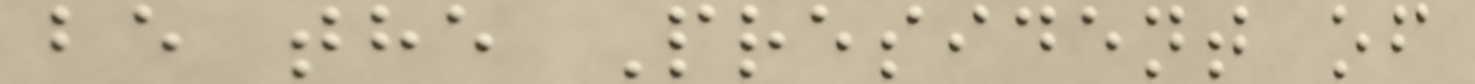be the President of
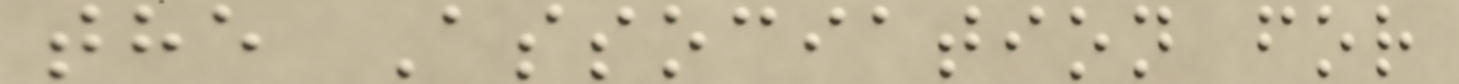the Association for
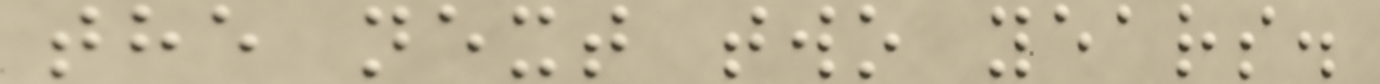the next two years.
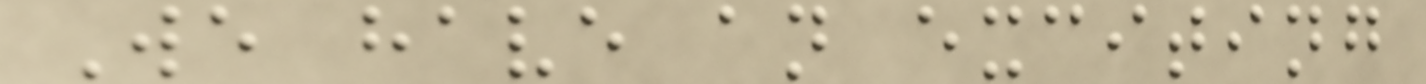We have an exciting
